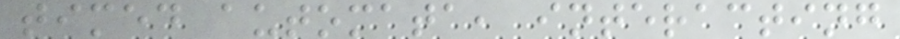timed automata, interacting
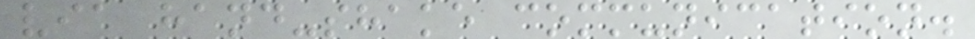via hand-shake communication.
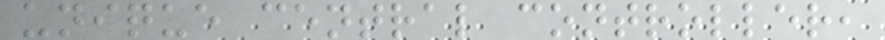unique central controller,
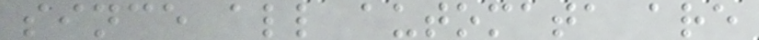since all automata are
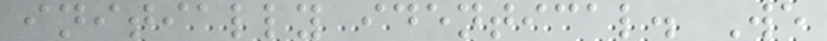initially identical. We
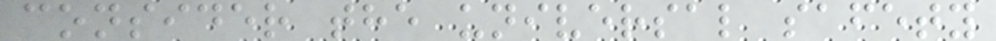consider the universal safety
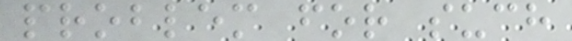problem for such
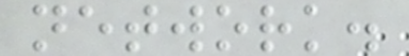network.
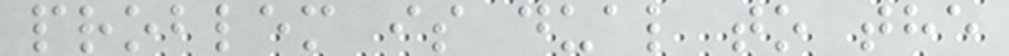problem is dual to the
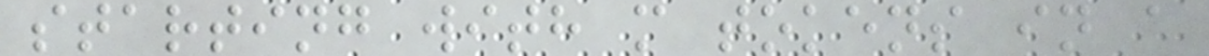starting with m tokens in a
